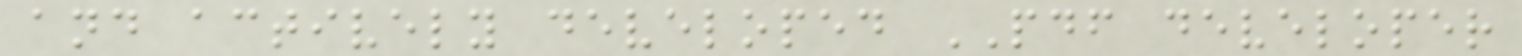and actively developed PDF developer
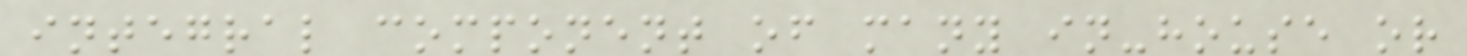integral component of many in-house or
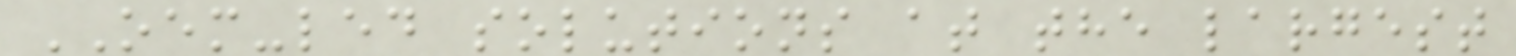OEM-led solutions at the largest
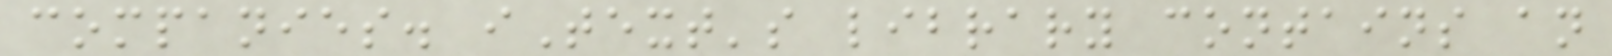companies. iText's library contains an
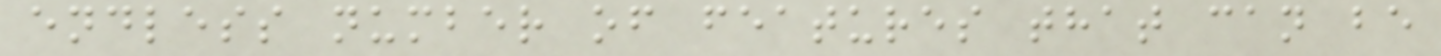endless number of features that can be
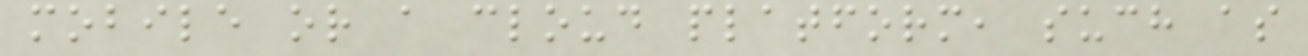mobile or a cloud platform, such as
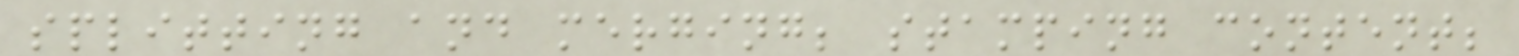splitting and merging; stamping content;
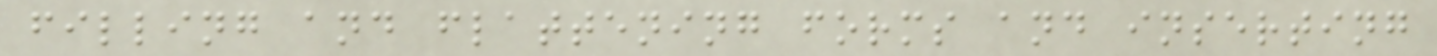filling and flattening forms and inserting
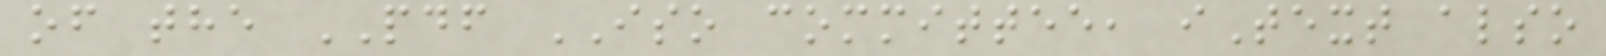of the PDF ISO committee, iText also
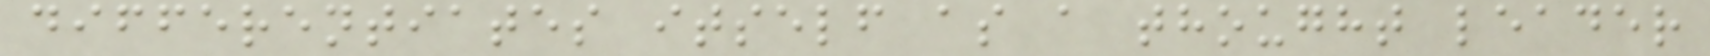differentiates itself as a thought leader
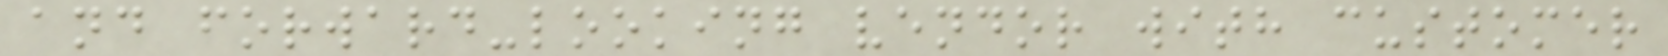and forward-looking vendor with customer
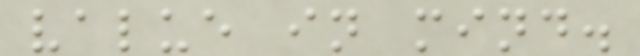value in mind.
